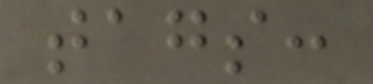tags:
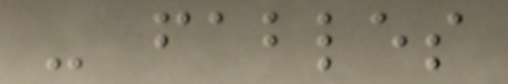- fables
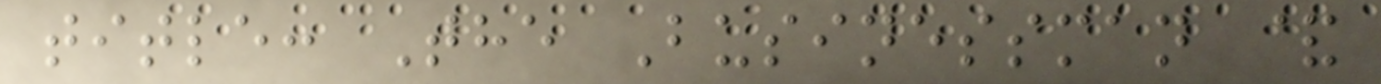title: The Businessman &
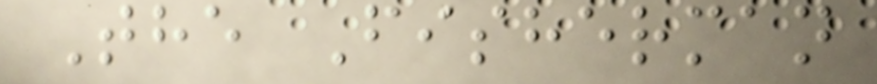The Fisherman
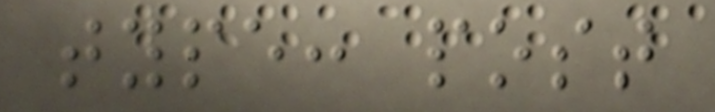type: post
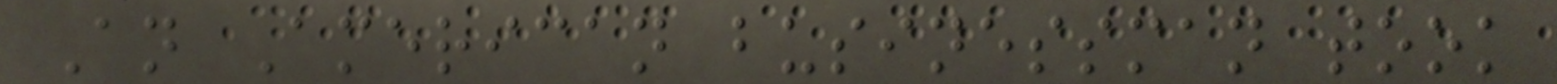An American businessman took
